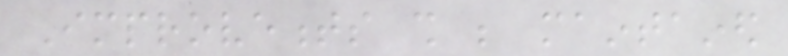Improvements shall be maintained
